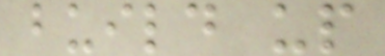build up
